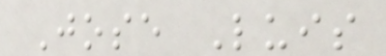Jose Luis
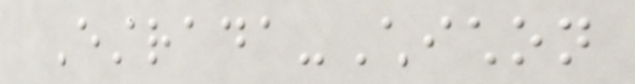Estrada-Chichon
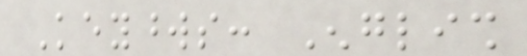Keywords: English
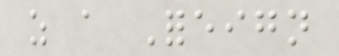as a Foreign
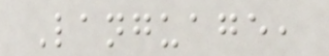Language,
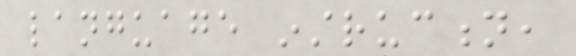language instruction,
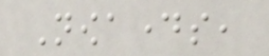Nowadays,
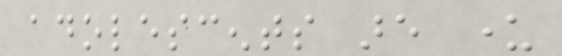adolescents are under
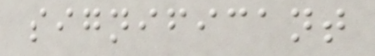significant
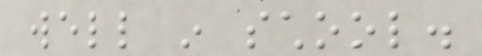well in school.
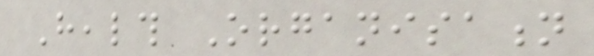Health Organisation
